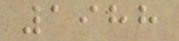1988
